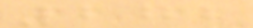272
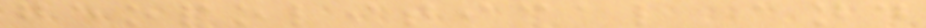geopolitical and
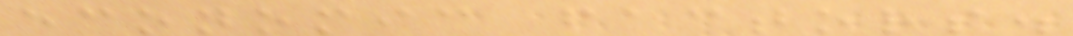economic factors.
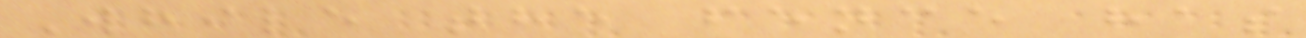While the fence has
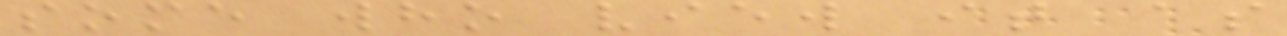some who view it as
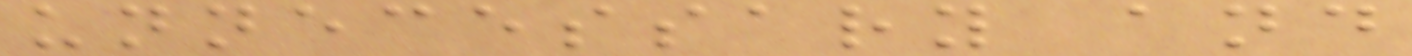unnecessary and
